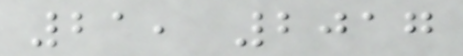21, 2017
